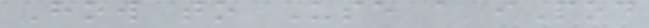How to Use a iPod
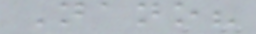Nano?
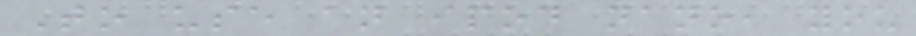To use an ipod nano, you
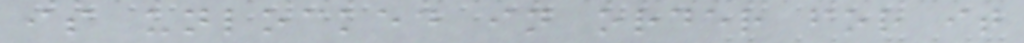is unlocked in order for it
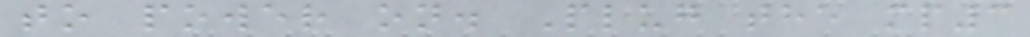to power on. Plug the mp3
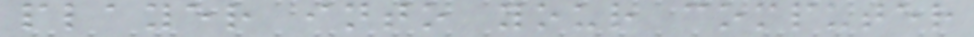player into your computer
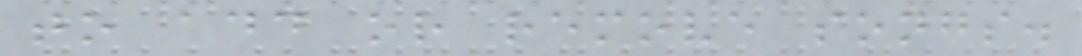to add or remove songs.
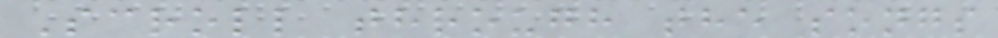Scroll through the songs
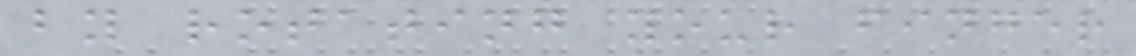by rotating your finger
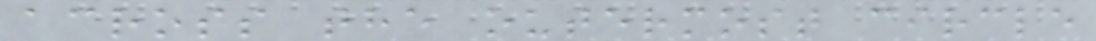across the outermost circle
